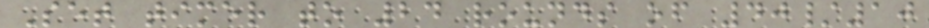Set timer to 24 rounds of 40/10
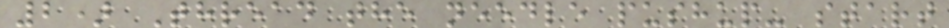2) Thread the needle pushup- start
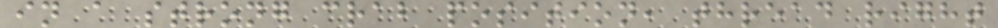in a strong crab position, thread right
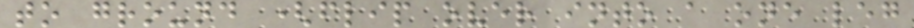to ground (flip over into a one leg
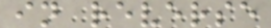in reverse
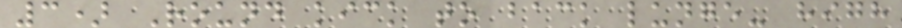3) Round kick to back lunge- high
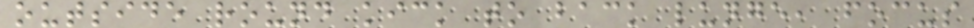outside round kick to back lunge, focus
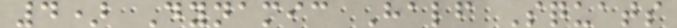4) Dynamic Half Squats
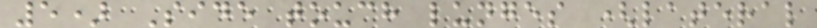5) Side touch lunges (lateral
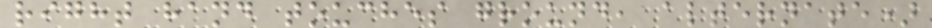right hand touches ground, alternate)
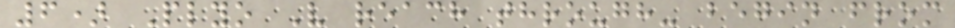6) Plyo V reach through- begin from
